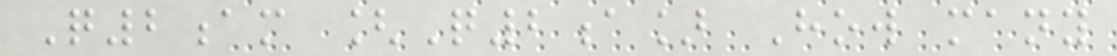Q2am [Q2a] How many
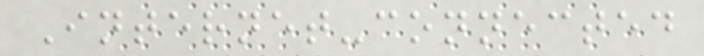Internet-connected
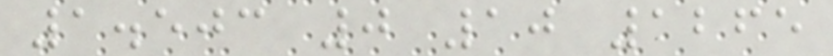1.503 0 10 1265
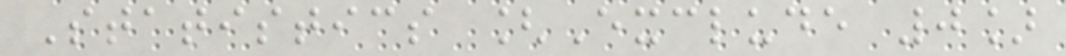Statistics [Exclude 0]
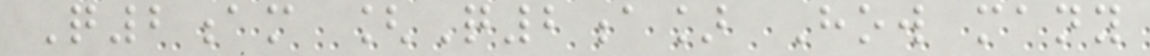Q2am [Q2a] How many
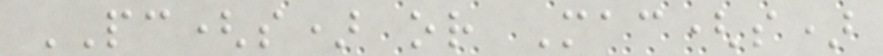PC(s) or Mac(s)
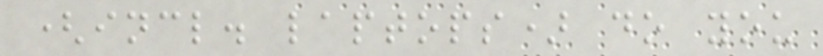(incl. laptops) do you
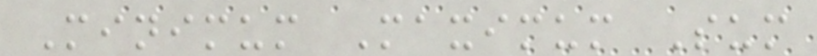Minimum Maximum Sum
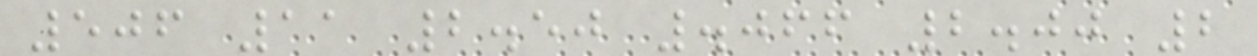506 11 2.50 .066 2.00 2
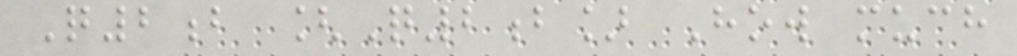Q2b [Q2b] How much
